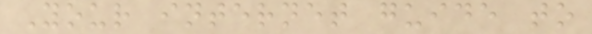Your internet guide to
